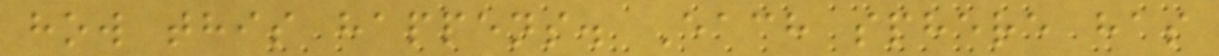how this happens. Each sphere has
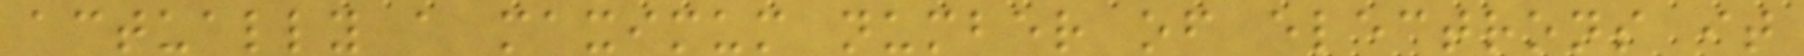actually a maximum number of electrons it
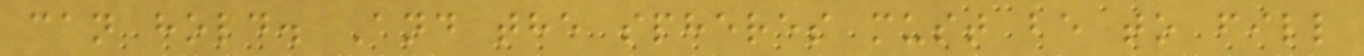can hold. And the spheres must be to fill
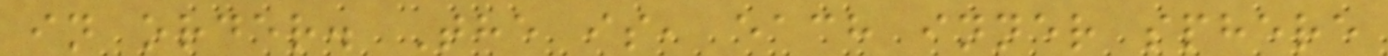in order. The is, each inner sphere
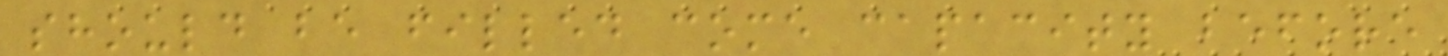should be filled come capacity before
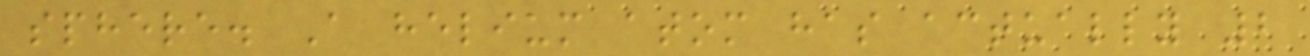sphere. A helium atom has actually 2
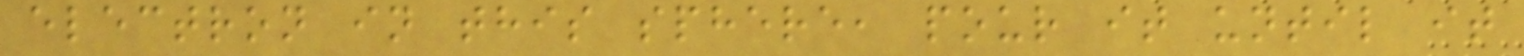electron in this sphere, pour it until it
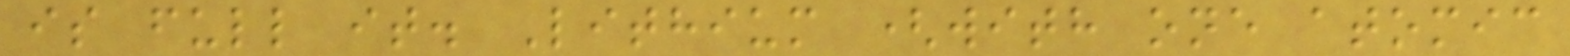is full it. Lithium (with one atomic
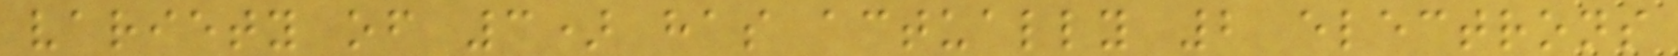variety of 3) has actually 2 electrons
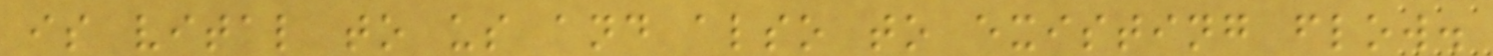is vital to us and also to existing flow.
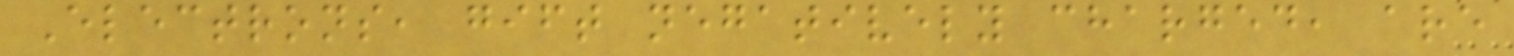Electrons, gift negatively charged, are
